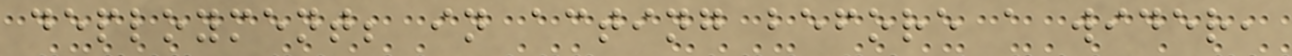deployment; in acting before a wider,
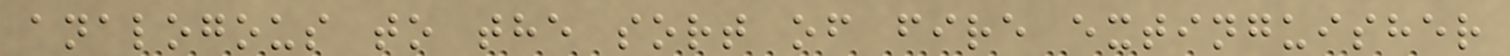analogous to the sort of fire extinguisher
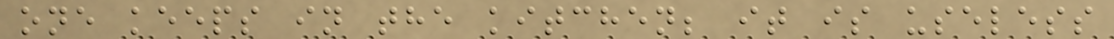one keeps in the kitchen; it is useless
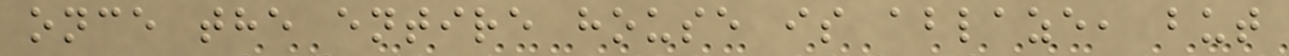once the entire house is ablaze, but
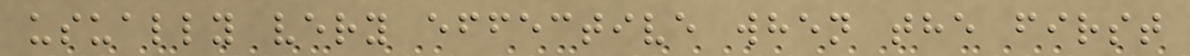usually very effective when the first
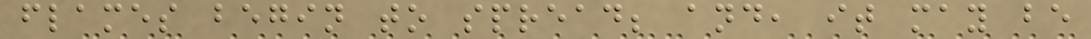flames begin to spread; and, it may be
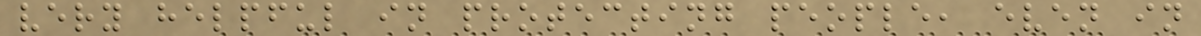very helpful in protecting people, even in
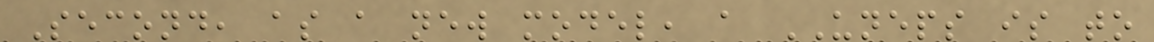Second, as a new model, a UNEPS is to
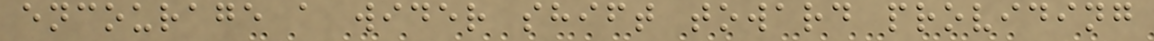encourage a wider shift toward providing
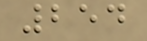254
